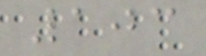103
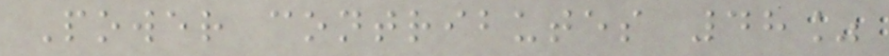Power contributes 48%
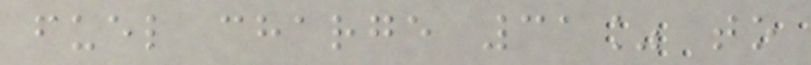fuel charge 31% to
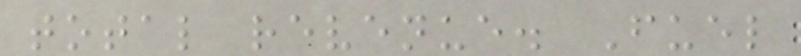total revenue. Fuel
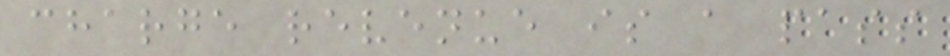charge revenue is a pass
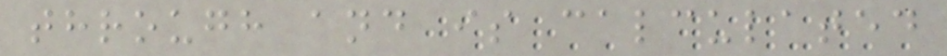through and is calculated
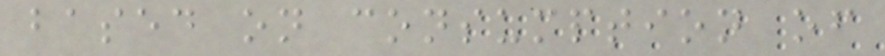based on consumption of
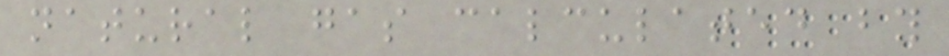natural gas calculated by
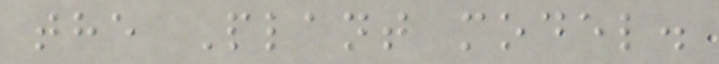the Plant model.
